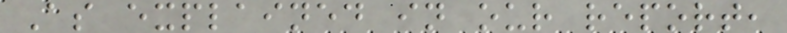As explained in our report,
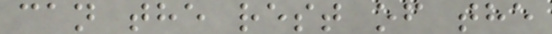can the rest of the
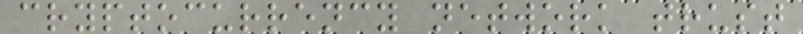cryptocurrency network trust
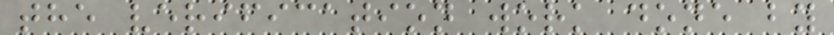the verification work done by
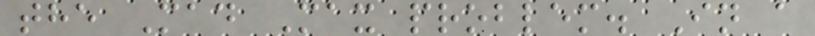the Mad Max problem. In a
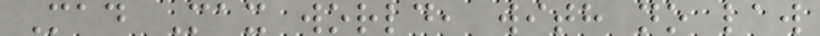Mad Max world, with no law
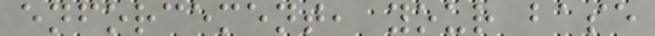enforcement, your base
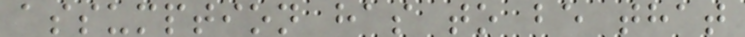assumption has to be that
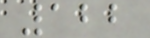122
